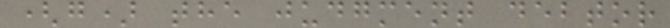(g) the judgment debtor
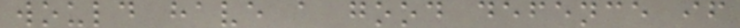would have a good defence if
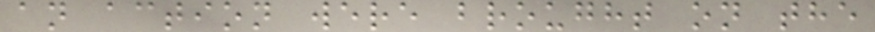an action were brought on the
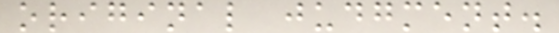original judgment.
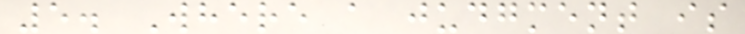5. Where a judgment is
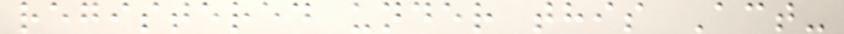registered under this Act-
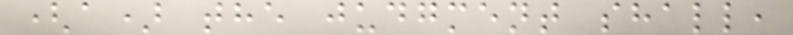(a) the judgment shall,
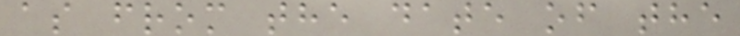as from the date of the
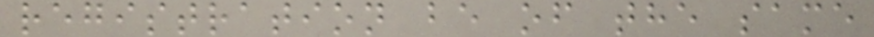registration be of the same
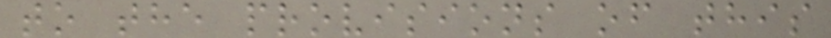to the provisions of this
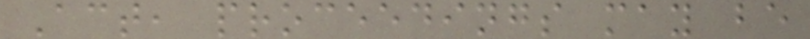Act, proceedings may be
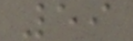59
